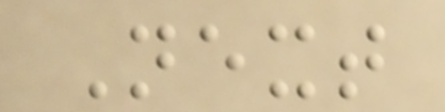Next
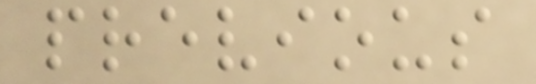previous
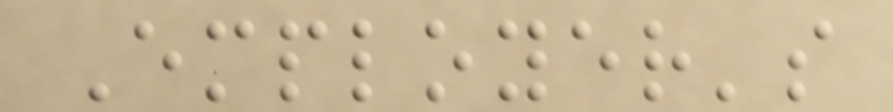Employer's
